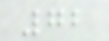72
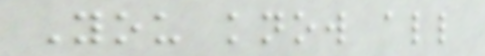You know all
